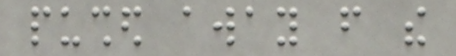pushed away from the
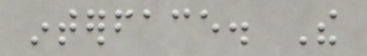interface. The
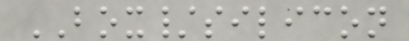BOX/silicon
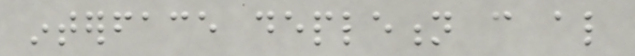interface depletion can also
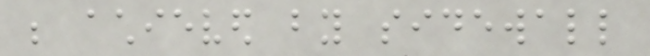be achieved by sidewall
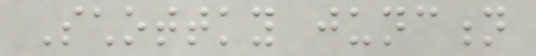Schottky junction
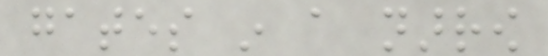gates in a narrow
